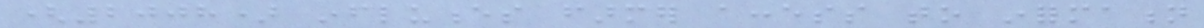(2008) influences farmer access to information
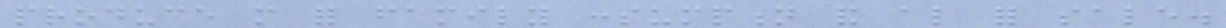produce more for family consumption and also for sale.
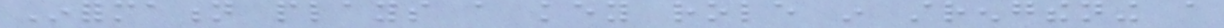Information plays a key role in strengthening a
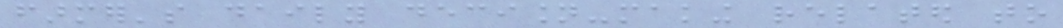farmer's daily decision-making related to
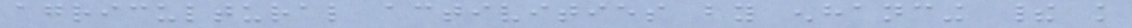agricultural activities by enhancing their knowledge
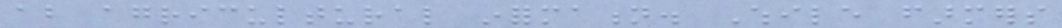about agricultural information. While farmers
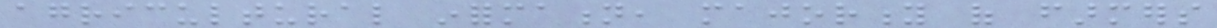agricultural information, majority of farmers
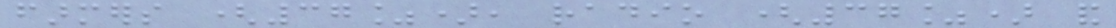farmers (37%), radio (37%) and
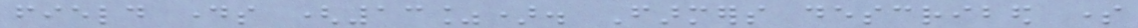field days (13%). Farmers described some
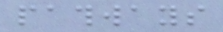pathways
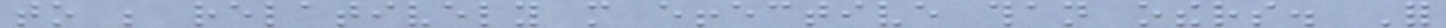to be relatively more effective than others. For
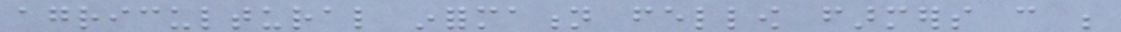agricultural information fellow farmers can be
